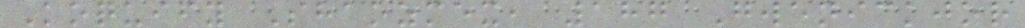Koquify Shaozmex, 187 Gwenickjor
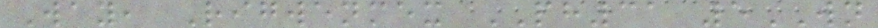Way, Rigwenmex PH31 5WN
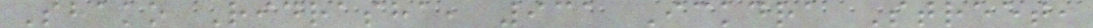Shako Ridrasha, 931 Ickdra Street,
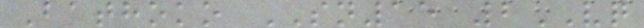Bathoko SN15 2VQ
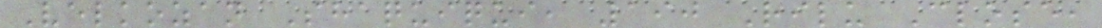Velkozan Shaquiqui, 190 Rilu Close,
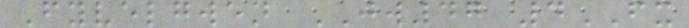Fyvelgwen JW47 4FX
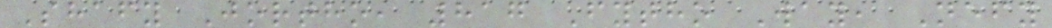Shafy Jortho, 817 Fytho Way, Nefy
